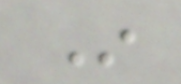In
